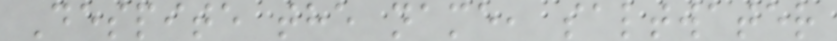Despite the name, saltwater
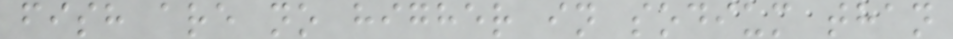fish are no higher in sodium than
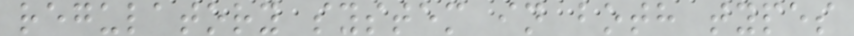regulatory system in both types
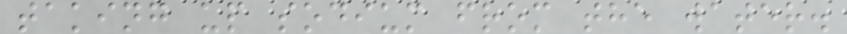taking up sodium from the water.
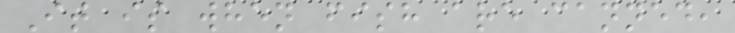It is when fish are canned,
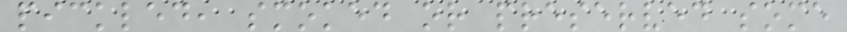pickled, smoked or preserved some
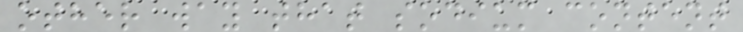other way that sodium content
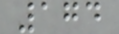174
